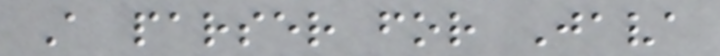A parser for Java
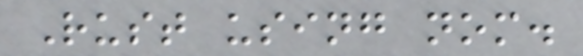Rust using nom.
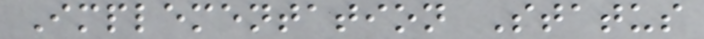Implementation Status
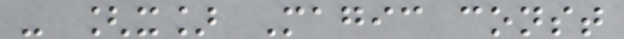- [x] Magic const
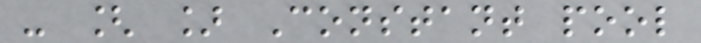- [ ] Constant pool
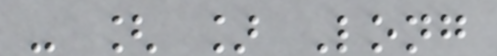- [ ] Long
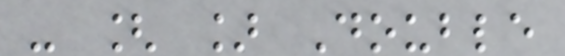- [ ] Double
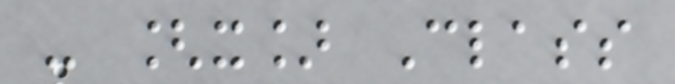- [x] Class
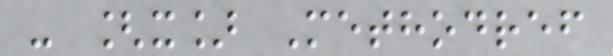- [x] Methodref
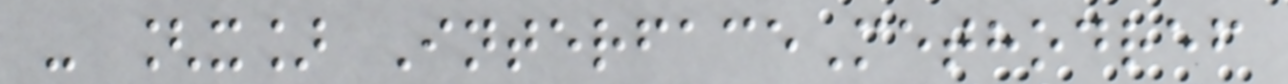- [x] InterfaceMethodref
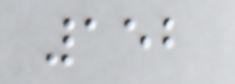152
